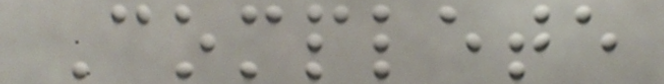Complete
